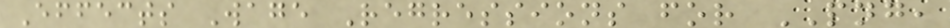Effects Wage Regressions for PNG,
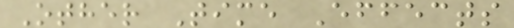Other Time Effects
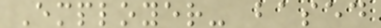Employer- based
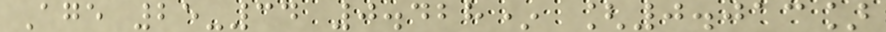Age 25-34 0.428* [0.013]
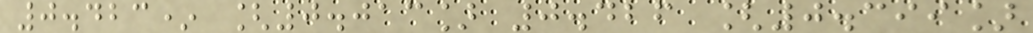0.423* [0.013] 0.426 [0.399]
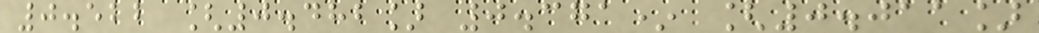0.522 [0.482] 0.371* [0.011]
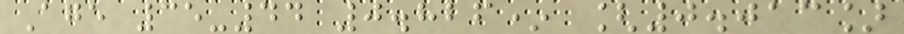Age 35-44 0.826* [0.013]
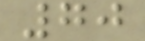70
